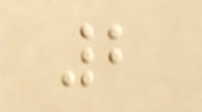2
